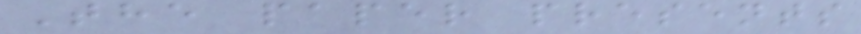The paper presents
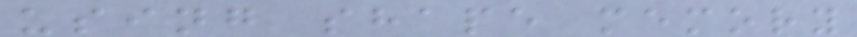using shape memory
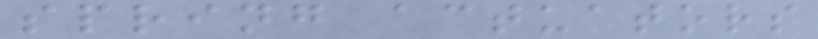spring actuators
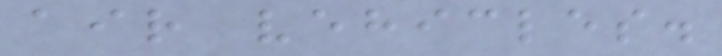air vehicles.
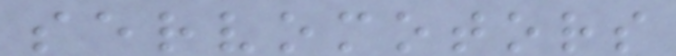servomotors
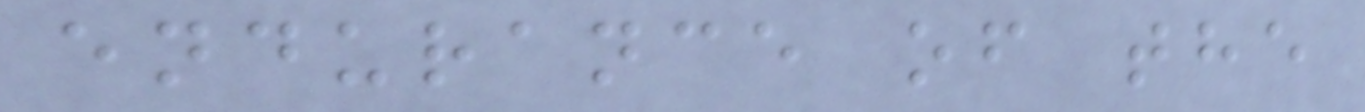endurance of the
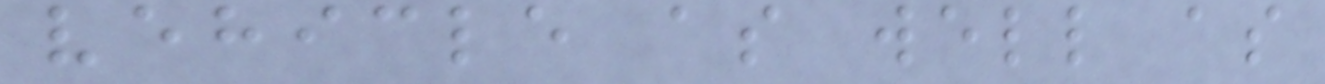vehicle as well as
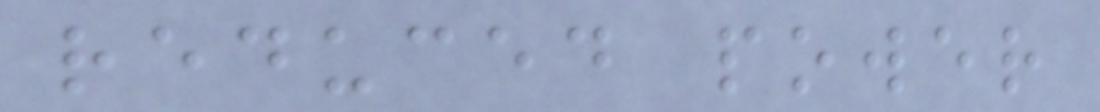reduced power
